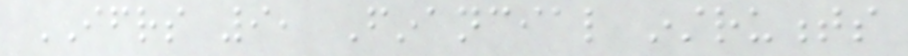IFRS 9, Financial instruments
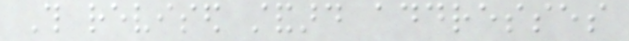This revised standard addresses
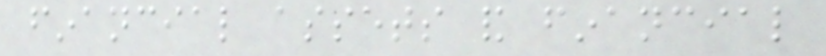financial assets and financial
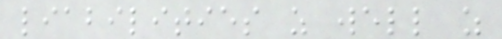liabilities as well as
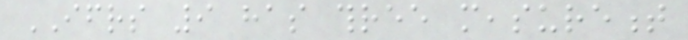IFRS 9 has three measurement
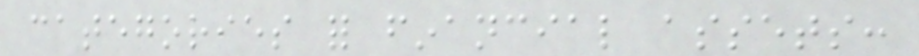categories for financial assets:
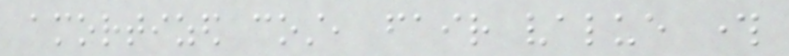amortized cost, fair value through
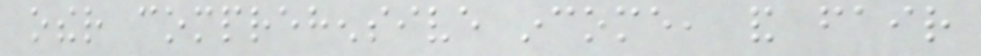other comprehensive income, and fair
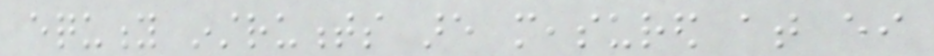equity instruments are measured at either
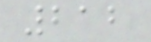212
